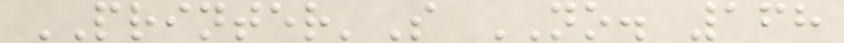PRINTER'S NO. 168
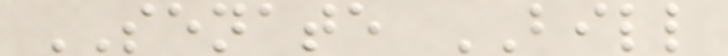SENATE BILL
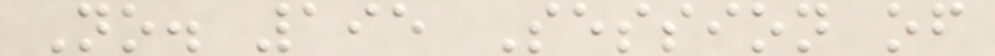No. 195 Session of
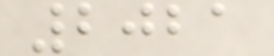2021
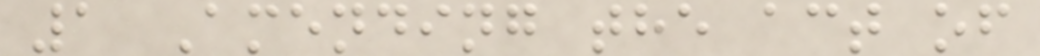1 Amending the act of
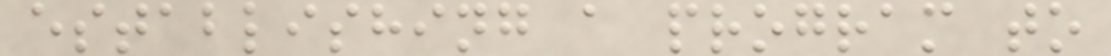establishing a program to
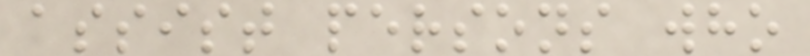assist persons who
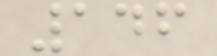146
